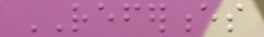REFERENCES
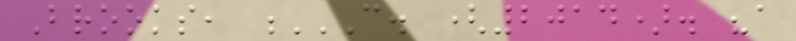Brooks, C. (2014). "A
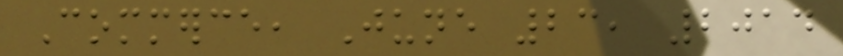Commerce, June 23, 2014
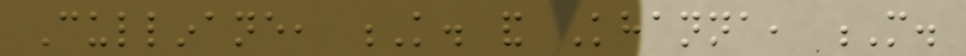Cullinane, K. and Khanna, M.
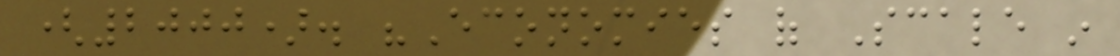(2000). "Economies of Scale in
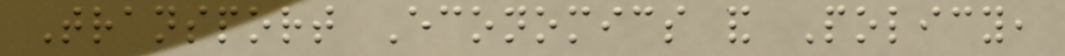Transport Economics and Policy,
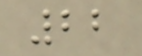22
